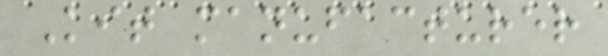Kit manufacturer
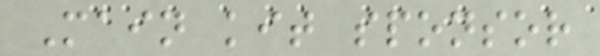Main kit sponsor
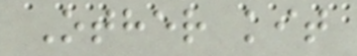Other kit
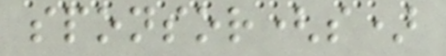sponsor(s)
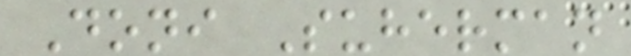Doni Suherman
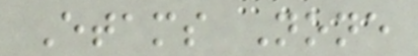Etams None
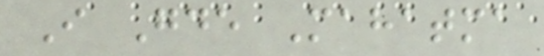I Gde Mahatma
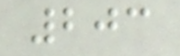203
